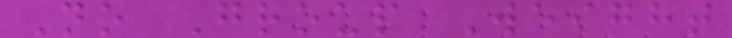No Group Weight
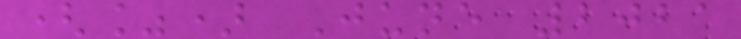(%) June 2021
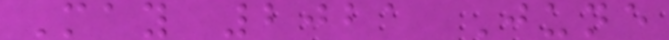May 2021 June
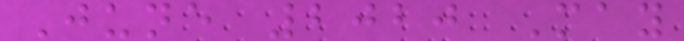June 2020 May
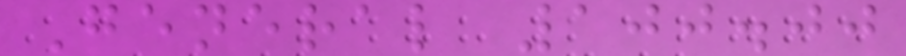General 100.00
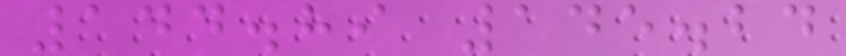144.89 145.24
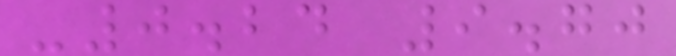-0.24 9.70
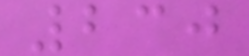230
